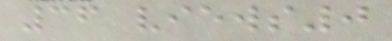36 views0
